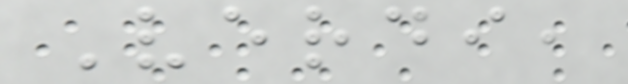Verdi,
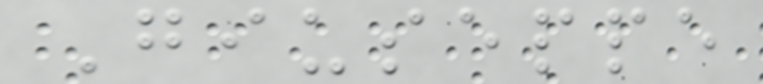Giuseppe
